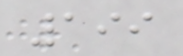199
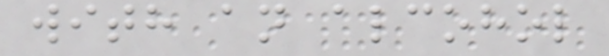with an alcohol
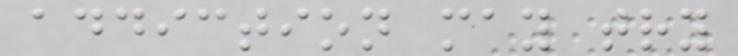addiction may try
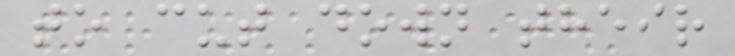to cut down their
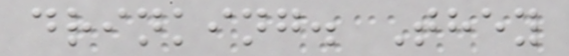drinking. They
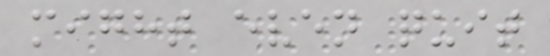might even quit
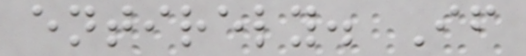entirely. If
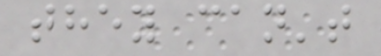they can't
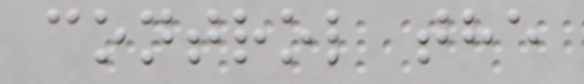control the
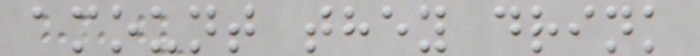amount they drink
